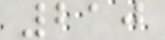210
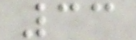33
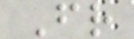Fr
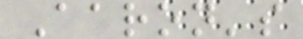Aaron's
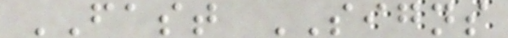FAST SIGNS
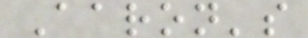Aaron's
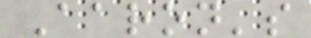Aaron's
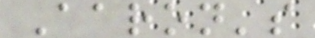Aaron's
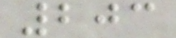203
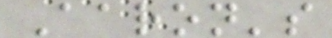Aaron's
